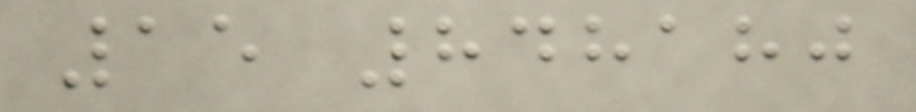15 848180
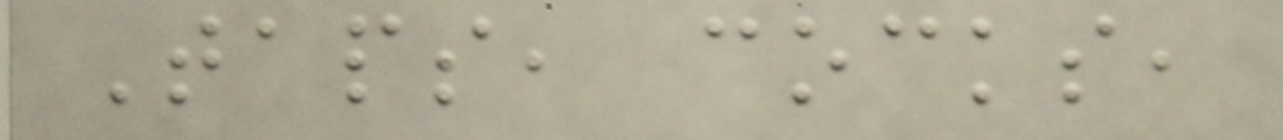Taps, cocks,
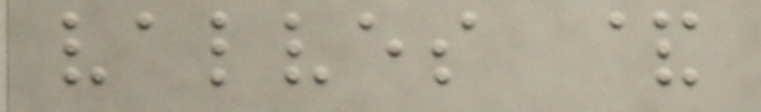valves &
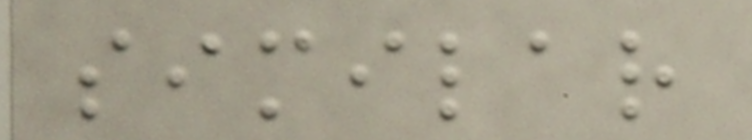similar
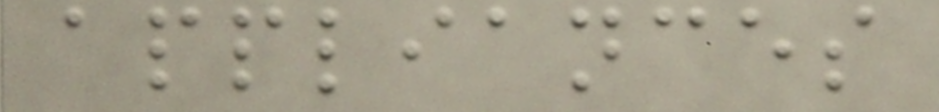appliances
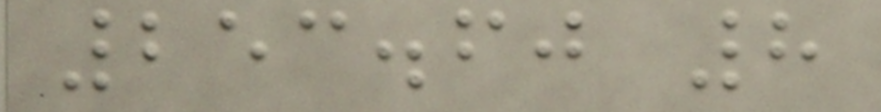253.60 8
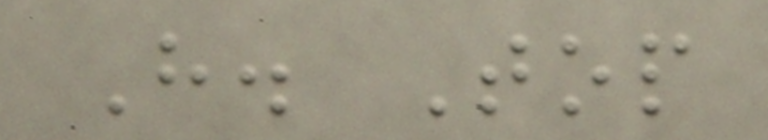H. Top
